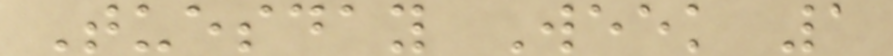Tuesday Week 1
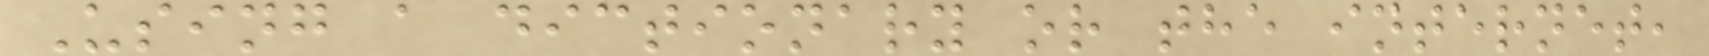Using a dictionary or the internet,
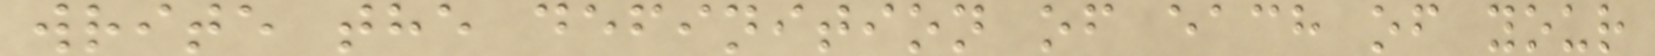write the definition of each of your
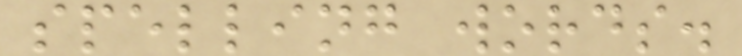spelling words.
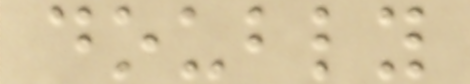doubly
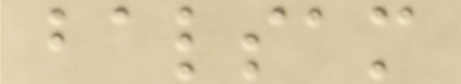balsam
